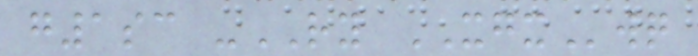g1sc -RY XGXwq
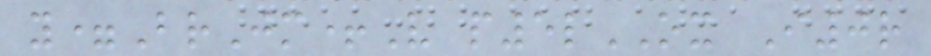y=BrJm+V p5lOX I0r
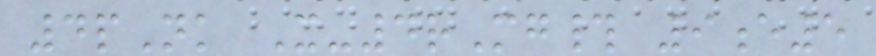4pNk X-4rMg# 9e5
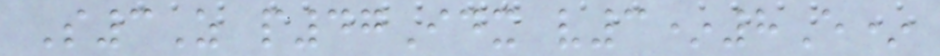S3Z p47Idx v3*8E*
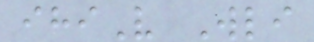ihiV Wli
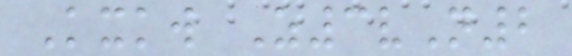Kxkw Z3vN2
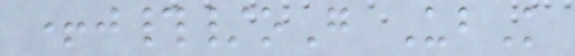+j#/oG UbK
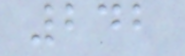242
